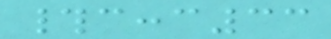#cccc33
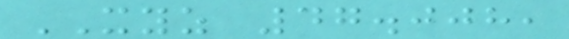XYZ 47.008,
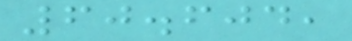60.604,
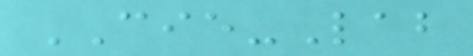CIE-Lab
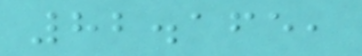82.165,
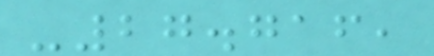-27.716,
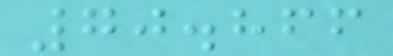70.866
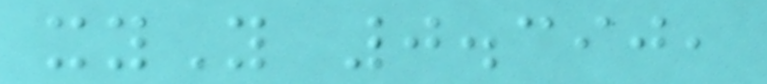xyY 0.390,
